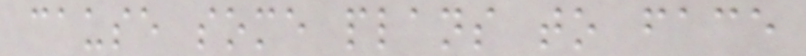cause some plans to face
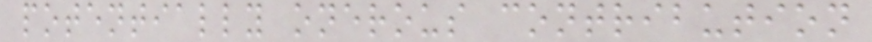potentially onerous contribution
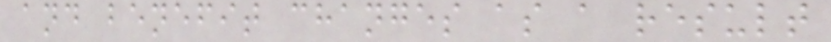and benefit changes as a result
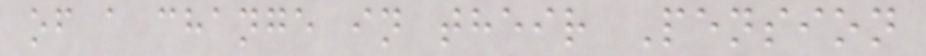of a change in their Pension
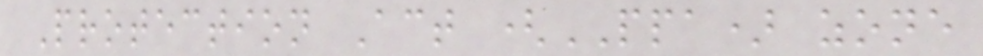Protection Act (PPA) zone
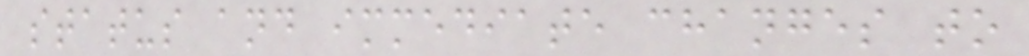status and immediate changes to
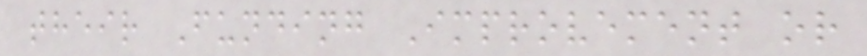their Funding Improvement or
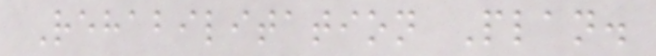Rehabilitation Plan.
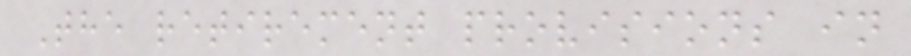The retirement provisions in
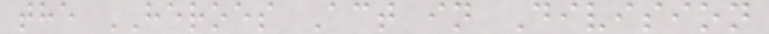the HEROES Act in Division
